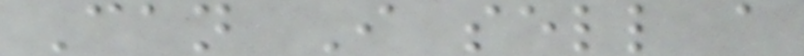Can I sell a
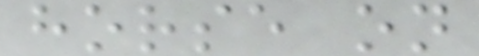horse on
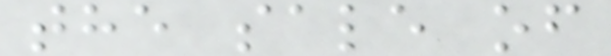the sale of
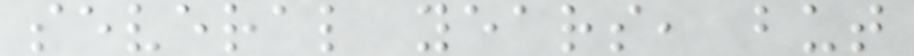several years, but
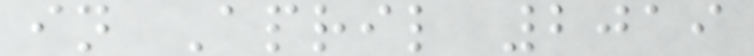in April 2019
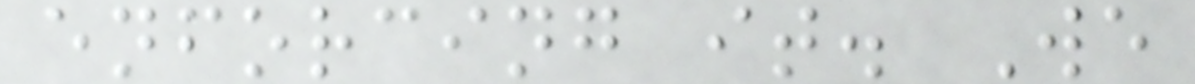enforcing it. We
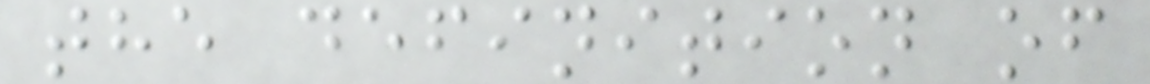the definition of
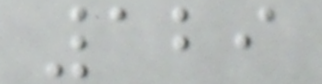129
